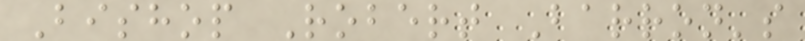Bishop Robert Barron's
